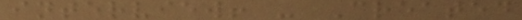interview! - Created
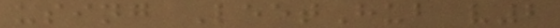using LeetHub v2
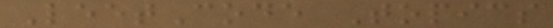LeetCode Topics
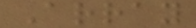Array
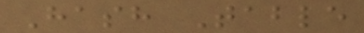Hash Table
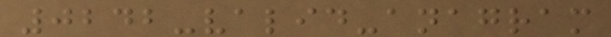0242-valid-anagram
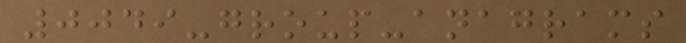0049-group-anagrams
